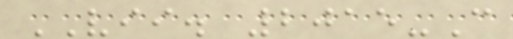VII. 2015-C
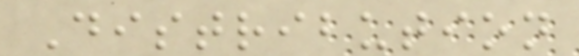Distribution
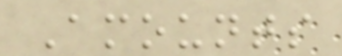Amounts
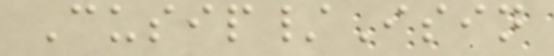Cusip/Isin
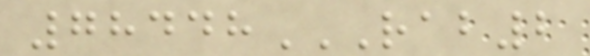78448RAB2
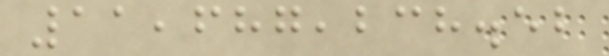11,687,238.52
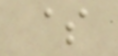$
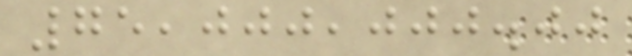75,000,000.00
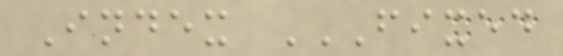Index FIXED
